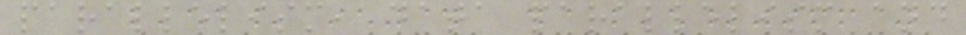parallelism, data parallelism and
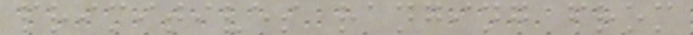primitives ranging from
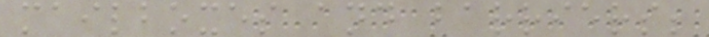mailboxes and barriers;
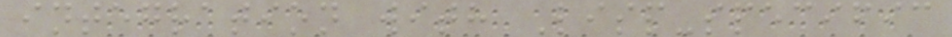integration with Lisp-specific
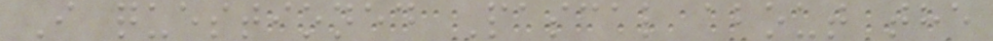I questioned Pascal about the
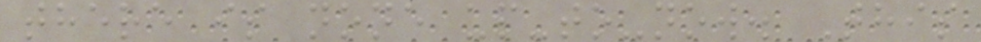there is none up-to-now. This
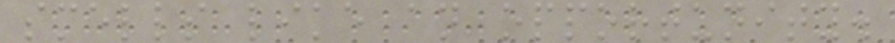smells like an opportunity.
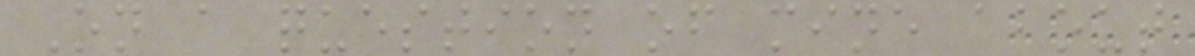On a question of mine about
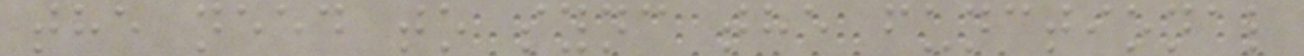the need to sync the functional
